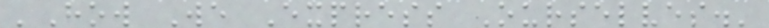'How We Express Ourselves.'
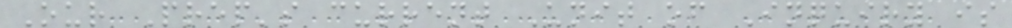Our Prep's current Unit of Inquiry is
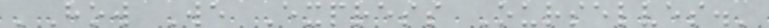'How We Express Ourselves.'
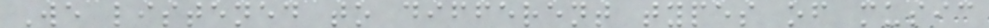We listened to different types of music
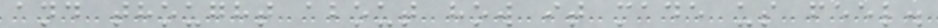and thought about how it made us feel.
